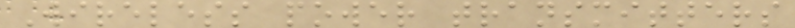Wireless power transmitters
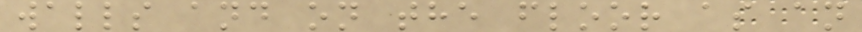walls and on the floor as an
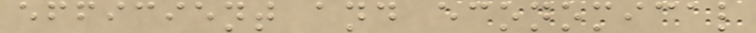efficient and economical
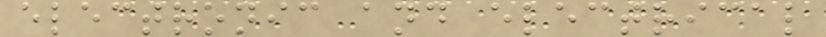electronic and electrical
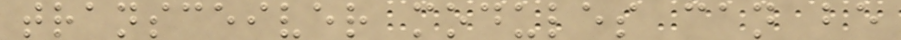transceiver modules can be
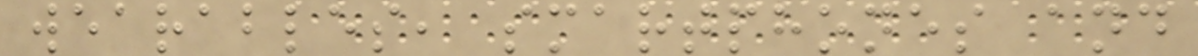wearables, smartphones and
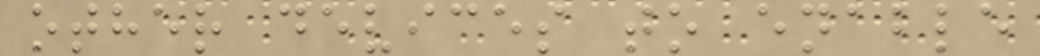other devices to enable
